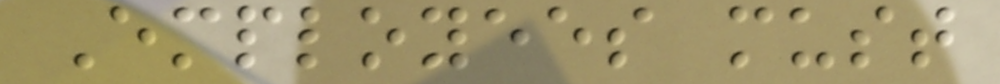Employees must
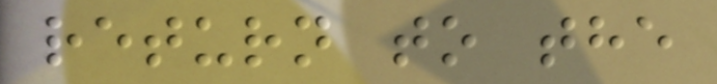return to the
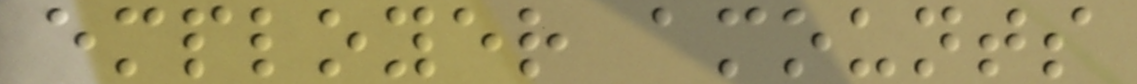employer amounts
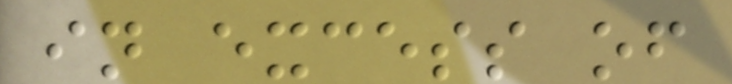in excess of
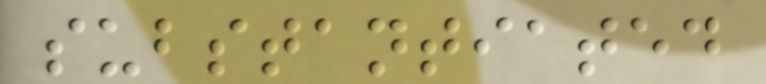substantiated
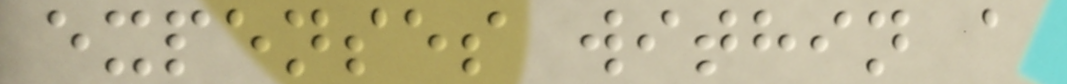expenses within a
